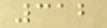312
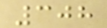308
